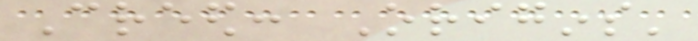Creed: Origins'
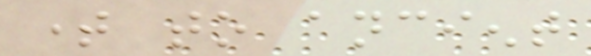time to ancient
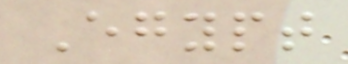Egypt
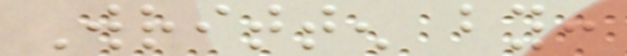Written by:
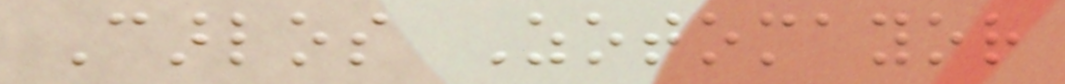Carlos Zotomayor
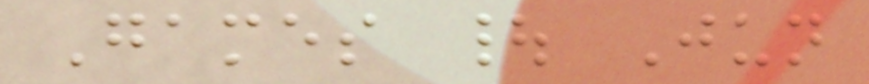Games | Jun
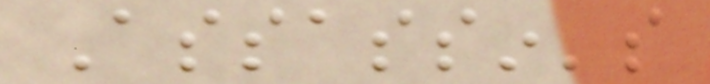Assassin's
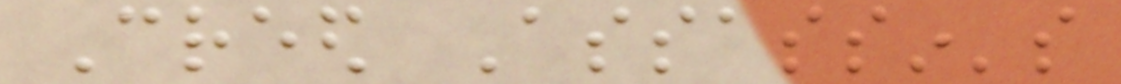Creed Assassin's
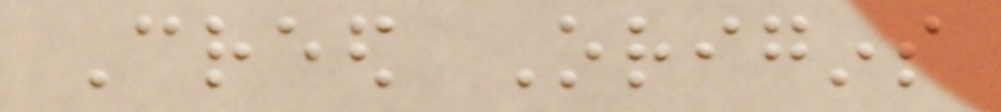Creed Origins
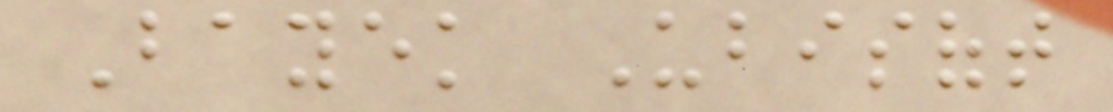Bayek Ubisoft
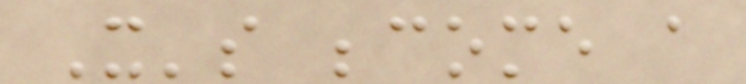It's become a
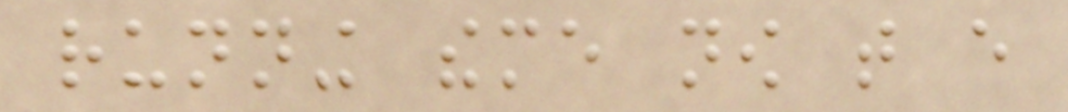running theme now that every
